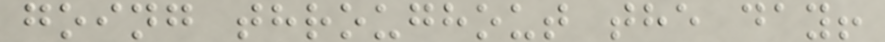going throughout the day!
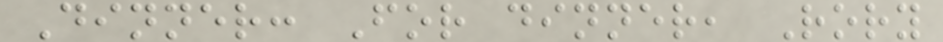Dinner: For dinner, Rory
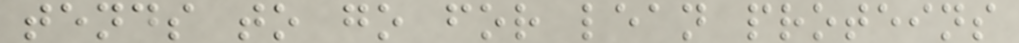tends to go for lean proteins
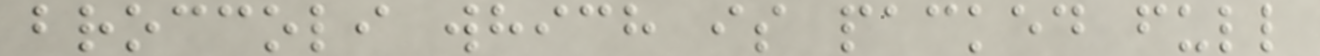broccoli which is packed full
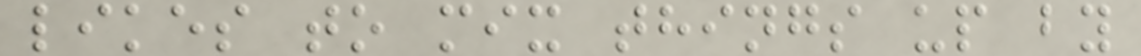likes to mix things up by
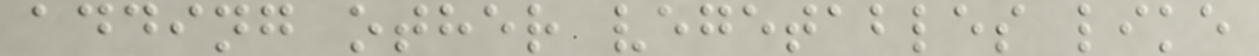adding other vegetables like
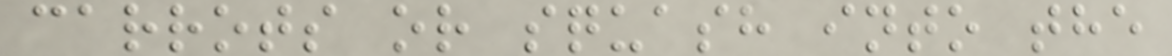carrots or squash into the
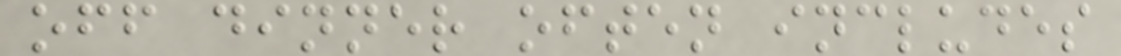off dinner often includes
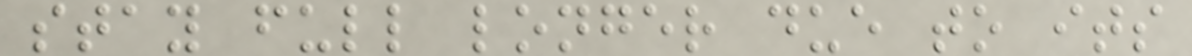stay full longer due to its
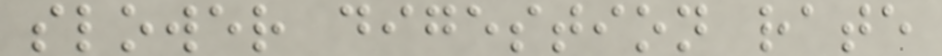slower digestion rate
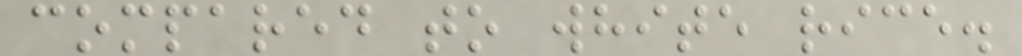compared to white rice.
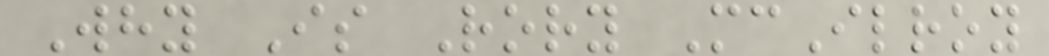Why Is Rory McIlroy
